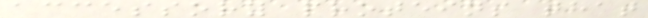accessory proteins that
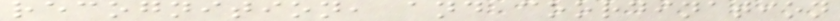recognition, and coordination
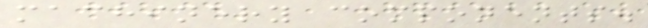machinery components.
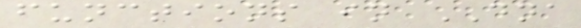functions in DNA
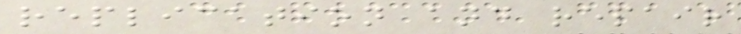replication and repair
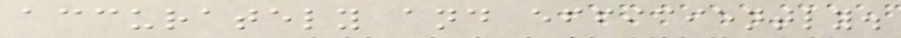accurately and efficiently.
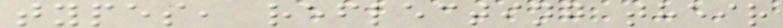types, reflecting their
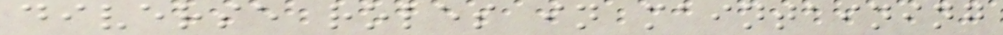diverse roles in maintaining
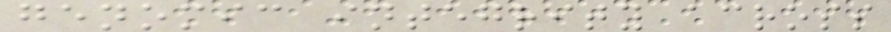genomic integrity across
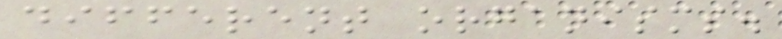different organisms.
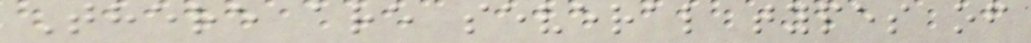There are several types of
